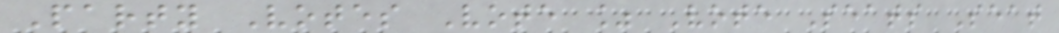Party Votes Vote % Vote Seats Seat
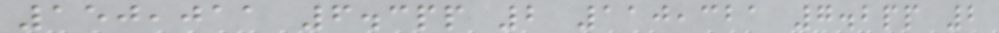150,011 6.3pp 2 110,321 7.2pp 2
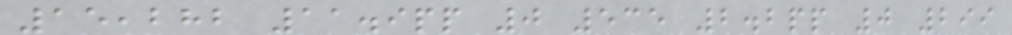15,282 11.9pp 0 535 2.2pp 0 299
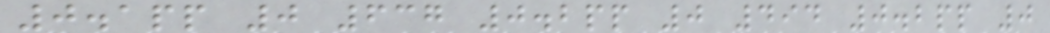0.1pp 0 637 0.2pp 0 494 0.2pp 0
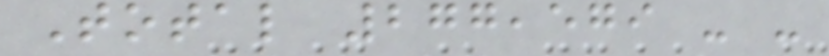Total 277,579 - -
